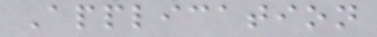Application
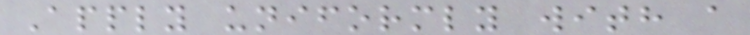Apply uniformly with a
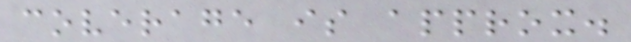coverage is approx.
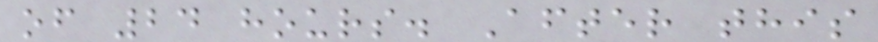of 24 hours. After this
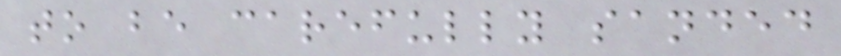to be carefully sanded
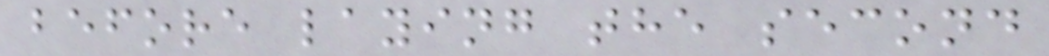before laying the second
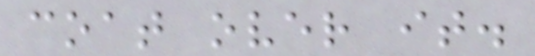coat over it.
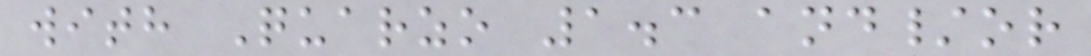with Quarzo 1.3 and/or
